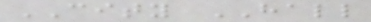CITY HALL
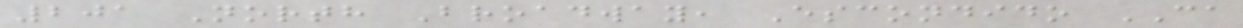201 North Broadway, Escondido CA
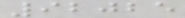92025
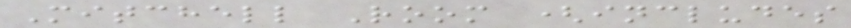Mitchell Room (includes
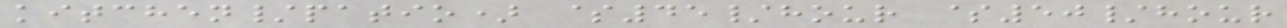kitchen/patio) $45/hour $50/hour
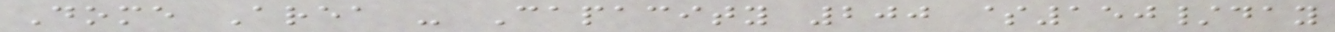Dome Area - Capacity 200 $150/day
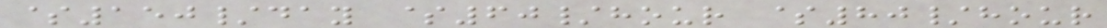$150/day $60/hour $80/hour
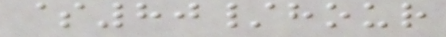$80/hour
